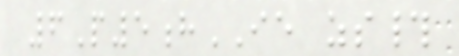6P5hIE zs#
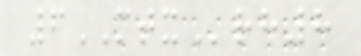6MTXrh8
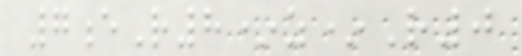7eR8*z*R0
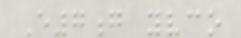E7g yvco
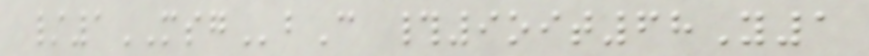/1MSGbC #9oit68Y1
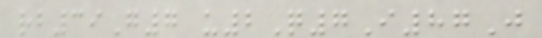rb39G7 u2Q7I87J
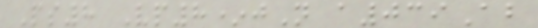Ps8 Vp8*jN a039Ab
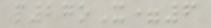p27oX=6
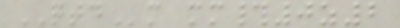QTDm mm#0z2
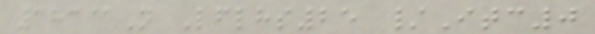383@N Lflhs25 /Itc0
